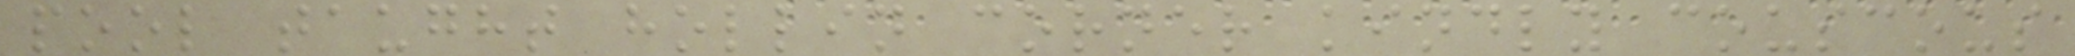pool taught hollin corner kindly couscous
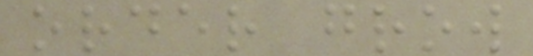order grow
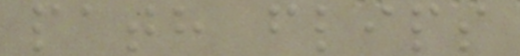path flips
